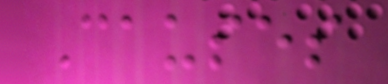Causes
